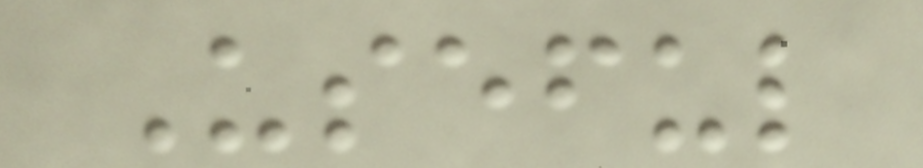Useful
